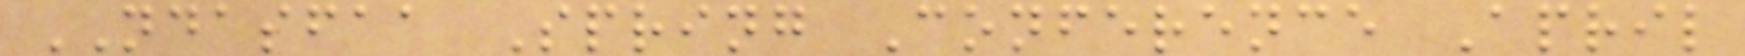NDASFAA Spring Conference April
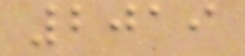2019
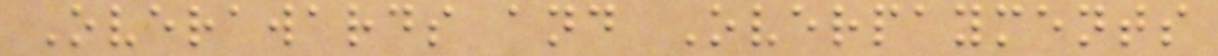Overawards and Overpayments
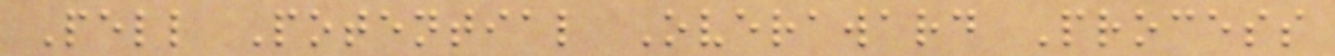Pell Potential Overaward Process
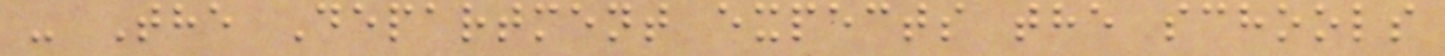- The Department expects the schools
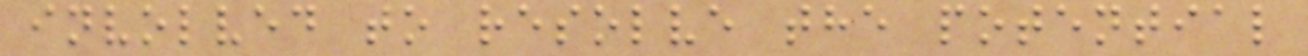involved to resolve the potential
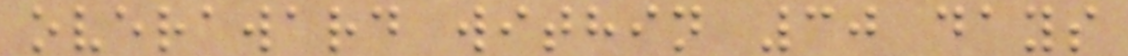overaward within 30 days
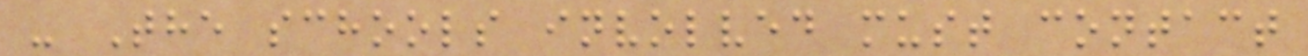- The schools involved must contact
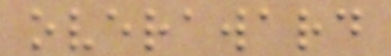overaward
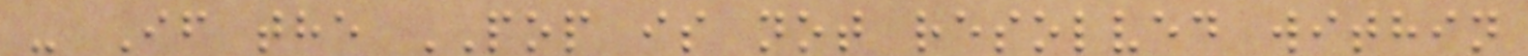- If the POP is not resolved within
